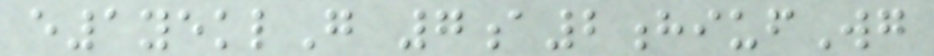e1yeklG 7a2hiufWg
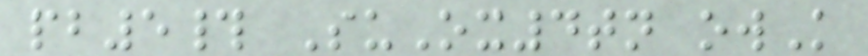pb5# SuOx4tn owK
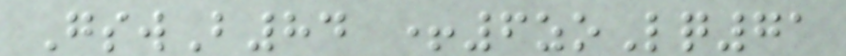GswB84 +6zoLq71
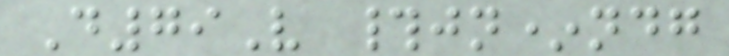D79V #jn*ndg
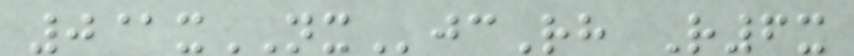0@xNXjcRh R6x
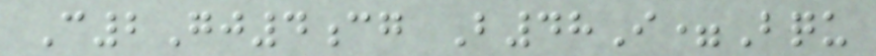C2Gj4cg B48I=Bqu
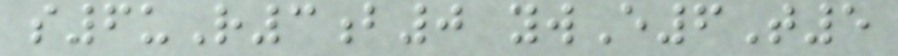s6uR3b0 ywE6T5
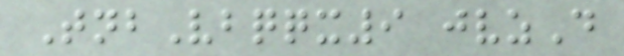TnbVbqqx9 jvzD
